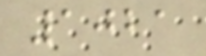1021
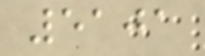5101
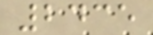2435
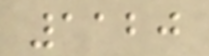1120
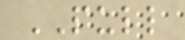PULL
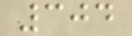304
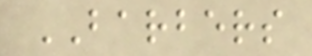BARBERS
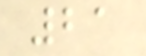21
